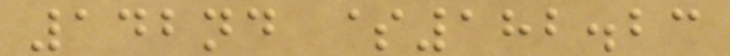142nd $182.23
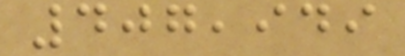407,949
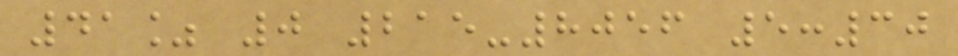41% 0 215-8056 5:30
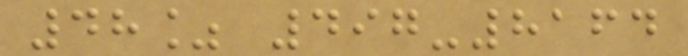48% 497-8164
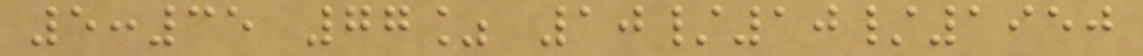5:35 77% 10/10/1950
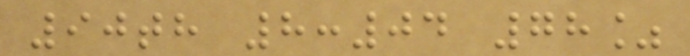90th 8:04 78%
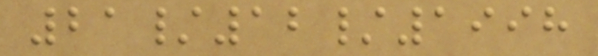21/12/1998
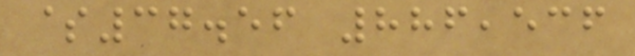$37.56 886,536
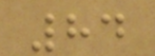84
